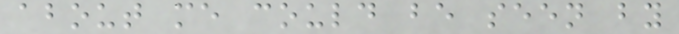about me could be seen by
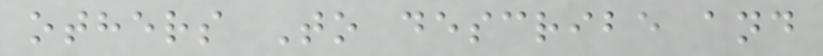others To describe and
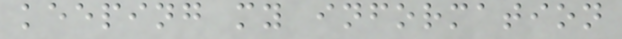keeping my information
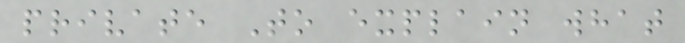private To explain what
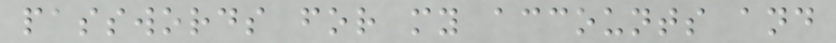passwords for my accounts and
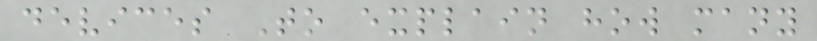devices To explain how many
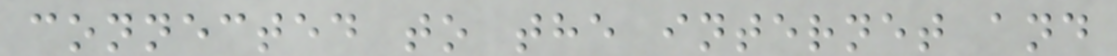connected to the internet and
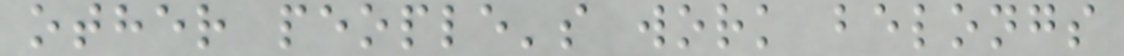other people's work belongs
